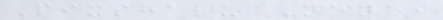Pixshalu Nene,
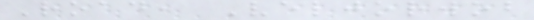Road, Veljorwob
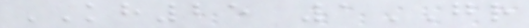KH25 1GR
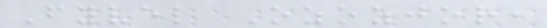Fyvel Ozozjor,
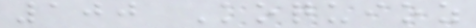100 Koquioz
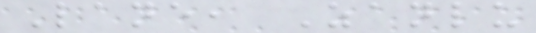Lane, Zanlu
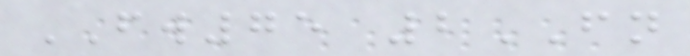FW75 2FN
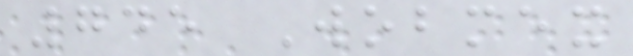745 Wobmex
